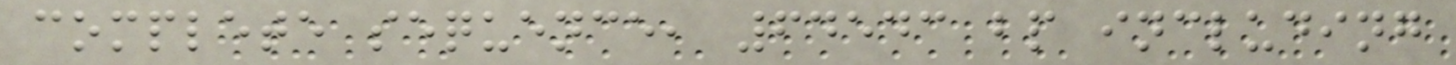complete sequence, 64543 bp including
